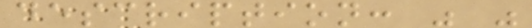description: " "
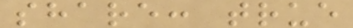share: true
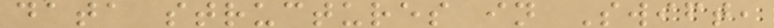data structures in Swift,
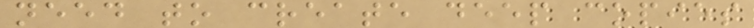need to create deep copies
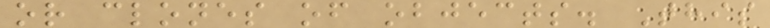or clones of objects. This
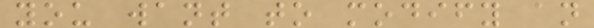you want to modify an
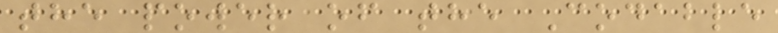the power of the Codable
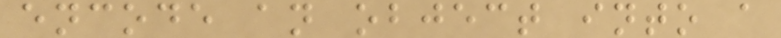encode an object into a
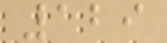129
